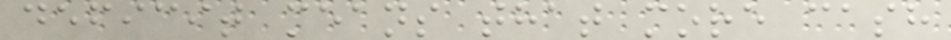deficit means that more cash
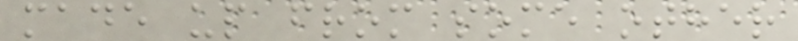made up from some other
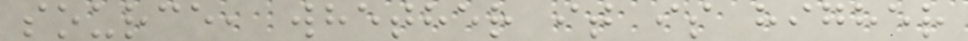source, whether it is higher
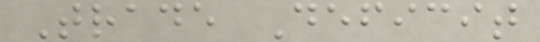Trade Deficit
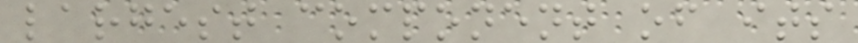largest component of its
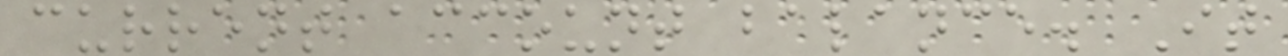current account balance. It
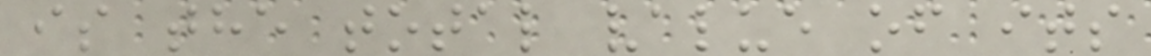is the total value of its
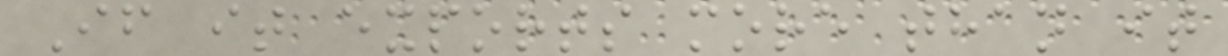If it exports more than it
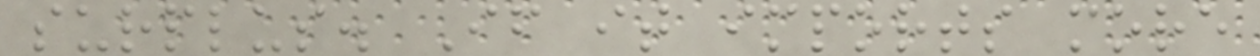surplus. If it imports more
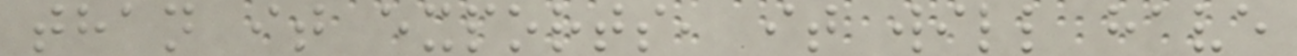than it exports, it will have
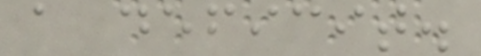a deficit.
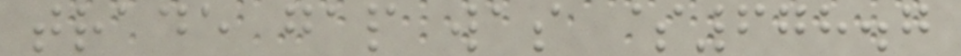trade gap was $678.7
